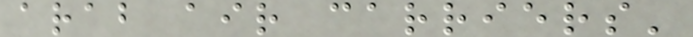arab air carriers'
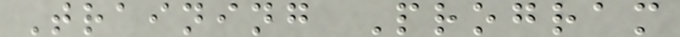Training Program
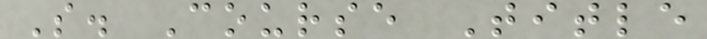S. Course Title
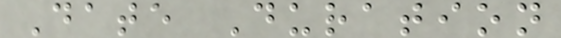Date Duration
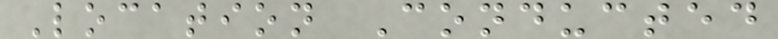Location Conducted
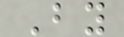By
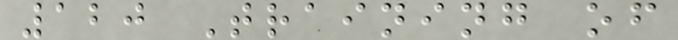120 Training of
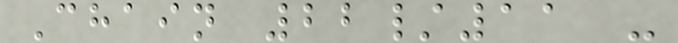Chain 22/11 -
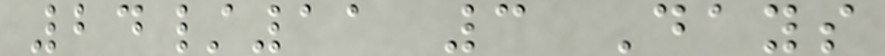24/11 3 Days
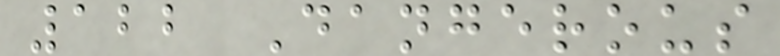122 Dangerous
